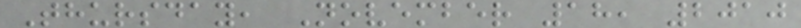Thursday, November 18, 2010
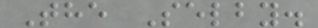The Selby.
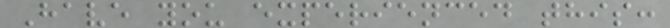Have you experienced this:
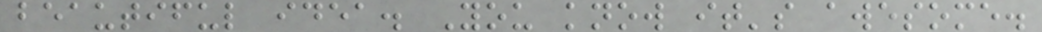beautiful idea. You know it's awesome.
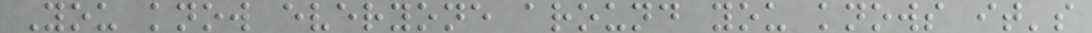You know everyone around you knows it's
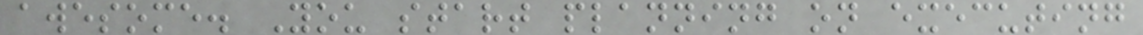awesome. You start planning on executing
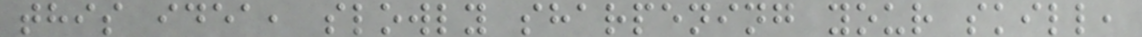this idea, slowly sharpening your skill,
